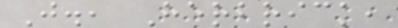J., Herbrick,
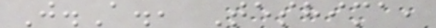J.A., Teshima,
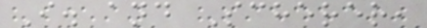I. and Scherer,
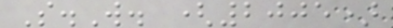S.W. (2005)
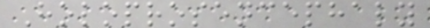Holoprosencephaly
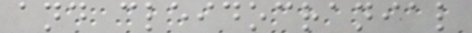and cleidocranial
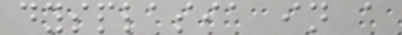dysplasia in a
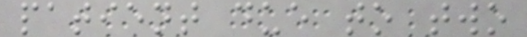patient due to two
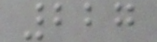227
